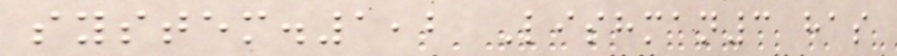system.1,2 Lishman3 has
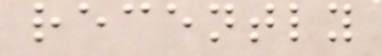recently
